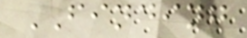FINDING
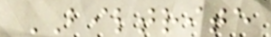BILTRITE
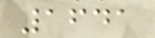1641
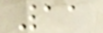11
